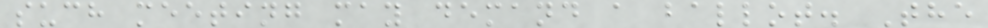such meeting may demand a ballot. The
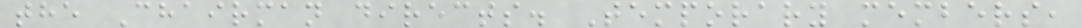the Chairman directs. Temporary members,
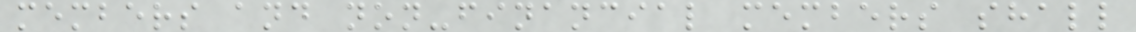members and non-financial members shall
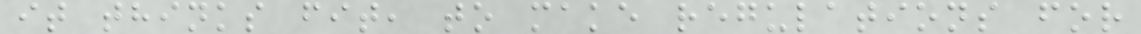it thinks fit, to make regulations for
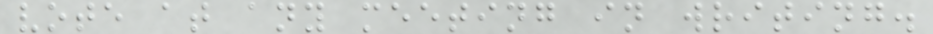vote at any meeting in writing.
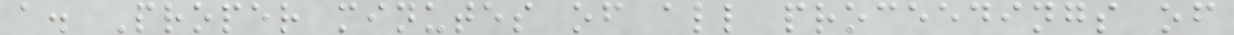a. Proper minutes of all proceedings of
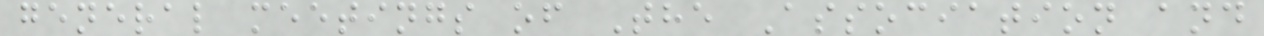general meetings of The Association and
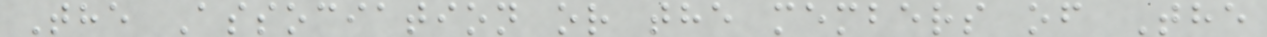The Association or the members of The
